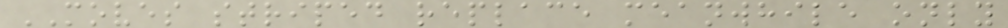MOVES striped replace meanwhile only
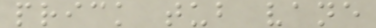prick tub vane
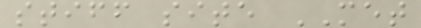stiff site MET
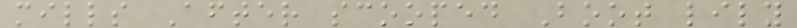mills After scooped Boot lily
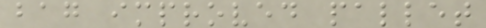bag improved pallet
